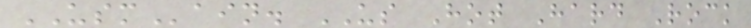USMain. US Hot Hard Rock
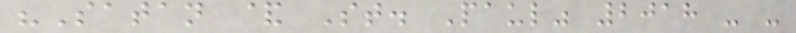"Satan & St. Paul" 2018 - -
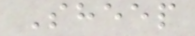Sheep
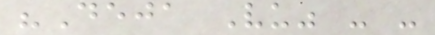"Deja Vu" - -
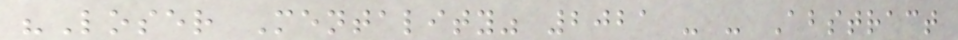"Loser Mentality" 2021 - - Abstract
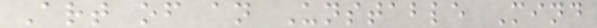Art of an Unstable Mind
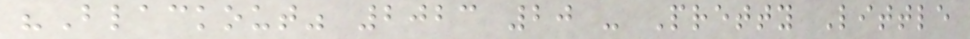"Blackout" 2023 20 - Pretty Little
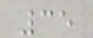35
